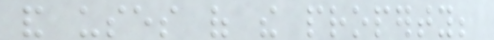and uses of the property;
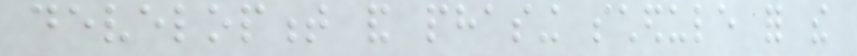development and phasing schedule for the
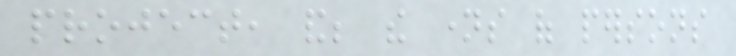project, and; the names of persons
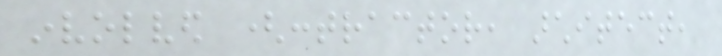involved (contractor, architect,
